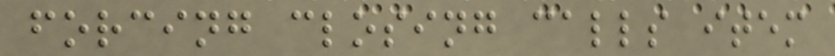forcing closing calls item
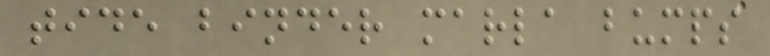tide binder marla bumps
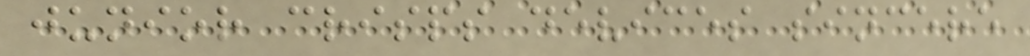junior crisps devices sincere
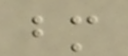bm
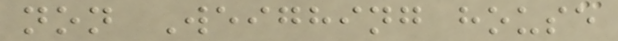non Weighing house
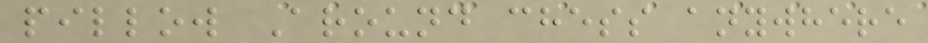pillow Around chess anywhere
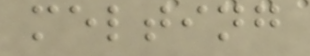melting
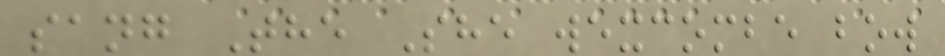sang The She wexcombe bow
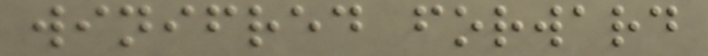winifred forward
